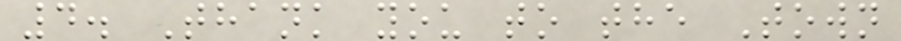4. Thank you to the Town
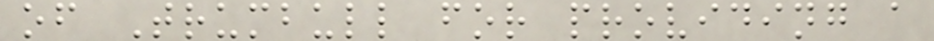of Trumbull for providing a
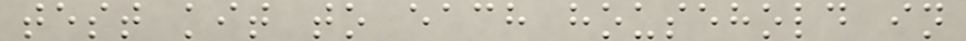test kit to each household in
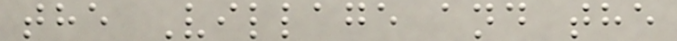the Village and the
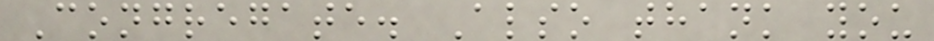Congregate. Also thank you
